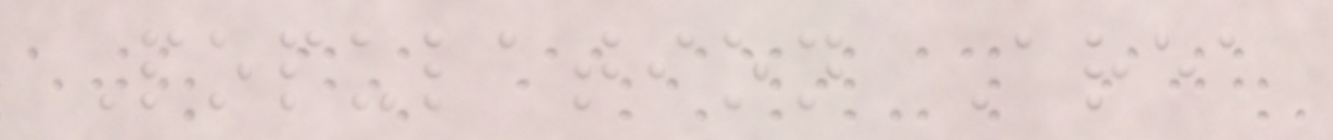Population Area
